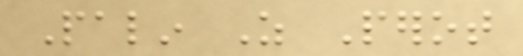Palin As Perot
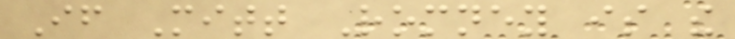If Mitt Romney is the
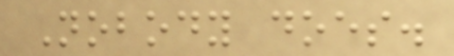Nobody does.
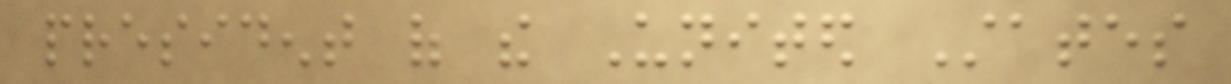president of the United States
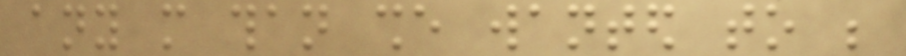any more than she wanted to be
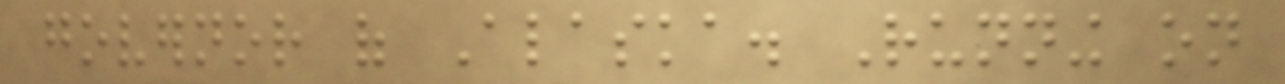governor of Alaska. Running on
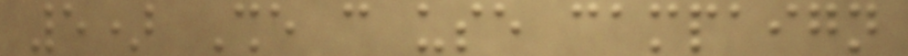5) She can use campaign
